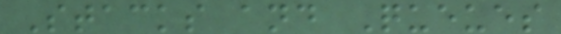Stacks and Queues
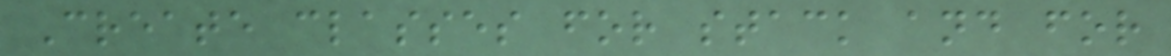Create classes for stack and for
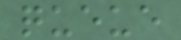queue
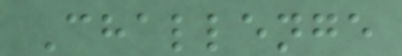Challenge
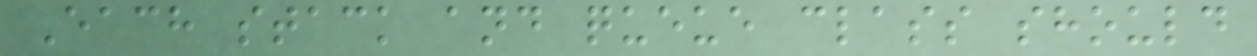Each stack and queue class should
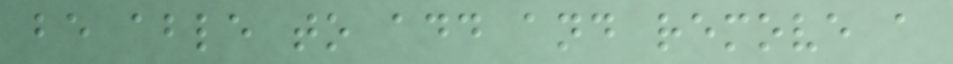be able to add and remove a
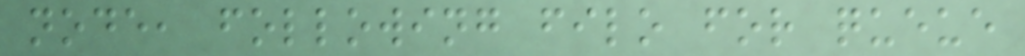node, following filo for queue
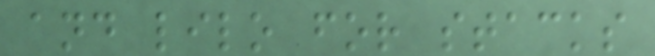and lilo for stacks
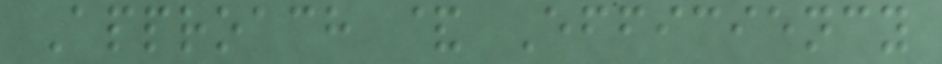Approach & Efficiency
